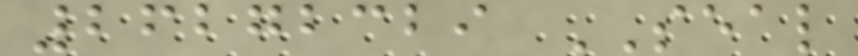26272329 SEAL
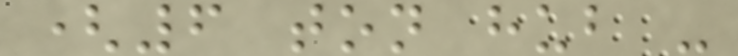(6 ton hub -
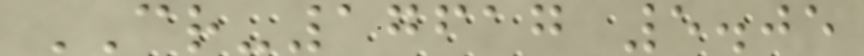CR-17617 5.05
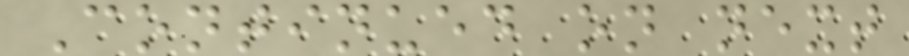Continued on next
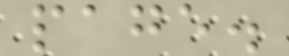page.
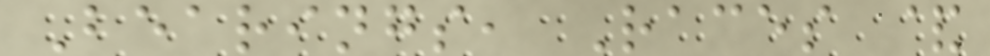Bearings, Races &
